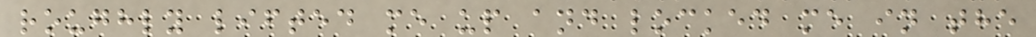roughly lifted me up and locked me in the
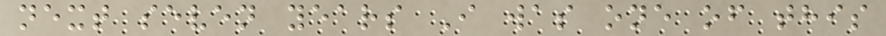next seven years I was one of this
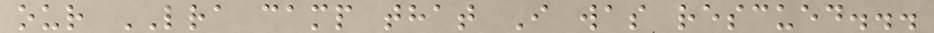our LRA camp that I was rescued...
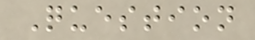Question
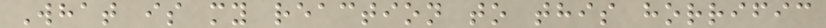What is my reaction to this horrific
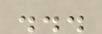...
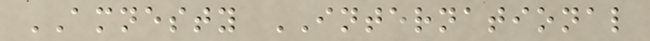AMNESTY INTERNATIONAL
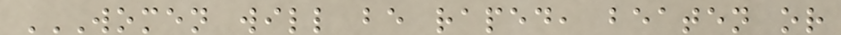WOMEN WILL BE RAPED, BEATEN OR
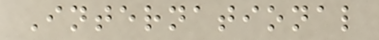International
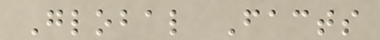Global Facts
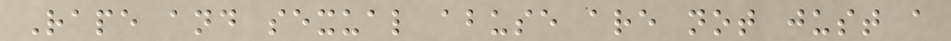Rape and sexual abuse are not just a
